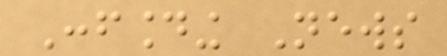Confounding News
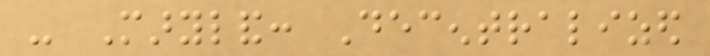- Maryland: Decentralized
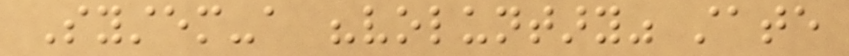System-a "voluntary" state
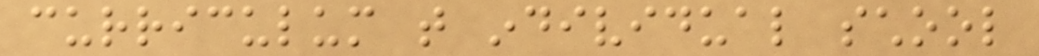curriculum that individual school
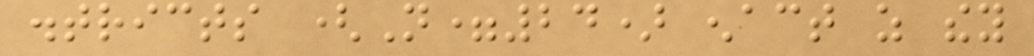districts (N=24) enact as they
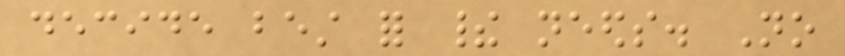decide best for their needs. No
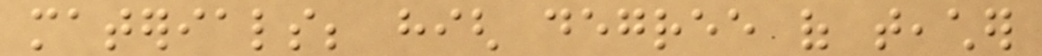materials; high degree of teacher
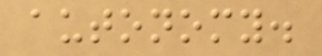autonomy.
